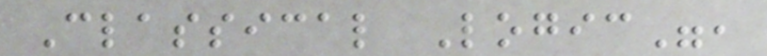Classical Logic",
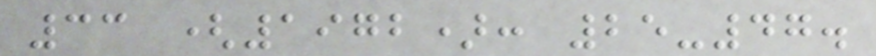33 (1972): 25-47.
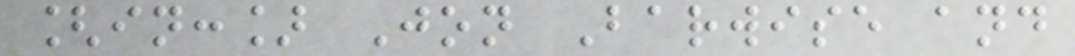[in:] Jon Barwise and
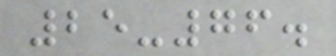25-76.
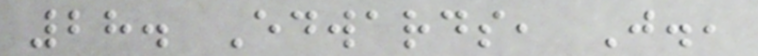28. Edwards, J.,
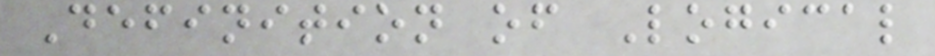Definition of Logical
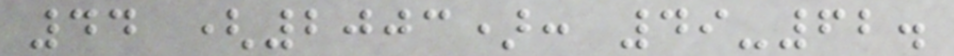44 (2003): 49-62.
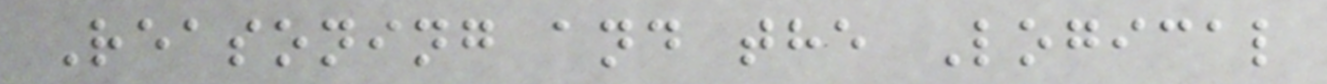Reasoning and the Logical
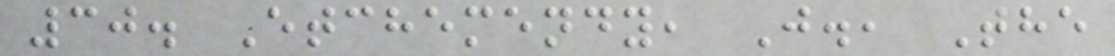30. Etchemendy, J., The
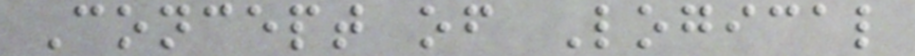Concept of Logical
